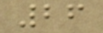26
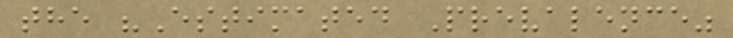the "Estimated Prevalence"
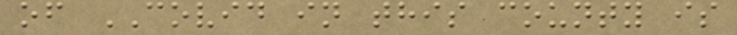of COVID in this county is
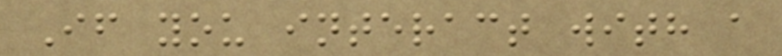If you interact with a
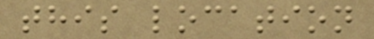this location
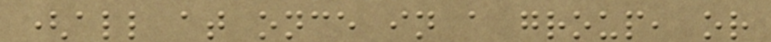(all at once in a group, or
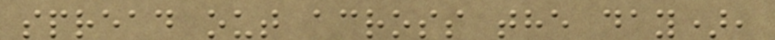spread out across the day),
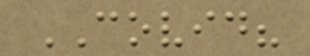COVID?
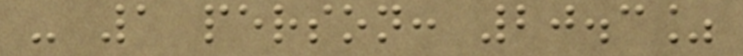- 1 person: 20.3%
